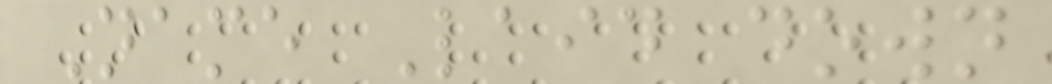Name Laid down
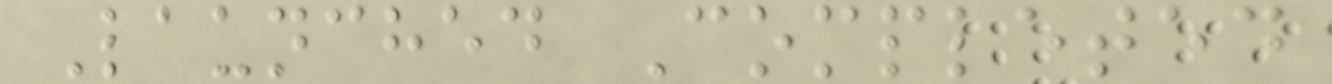Launched Completed
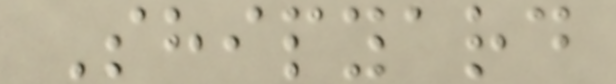Shipyard
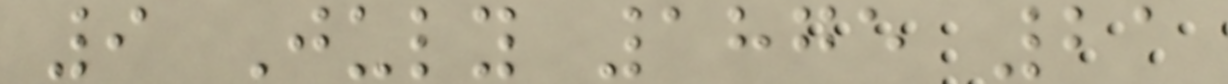9 July 1875 21
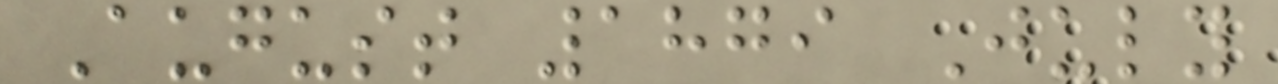August 1879 July
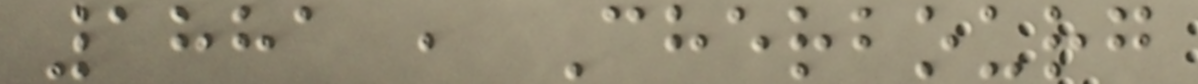1881 , Cherbourg
